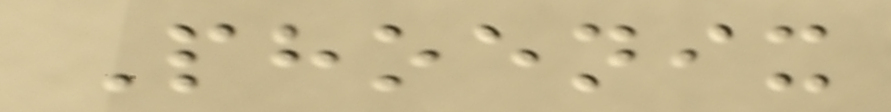Phoenix
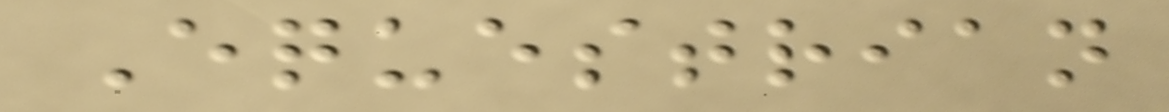Equestrian
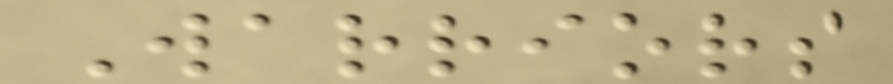Warriors
